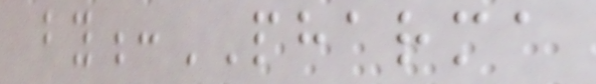by:PHARMA
